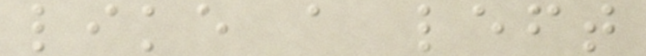like a left
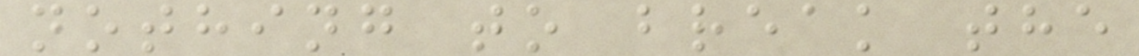nothing to break the
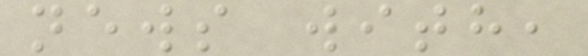news with,
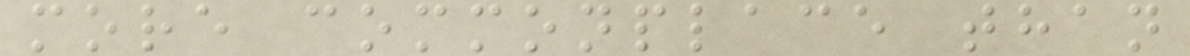more commonplace than
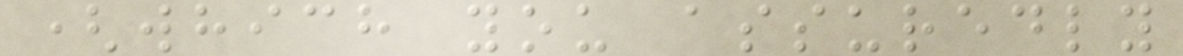(which you assuredly
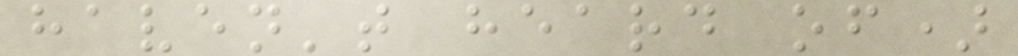haven't heard of)
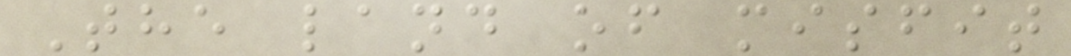The land of misfit
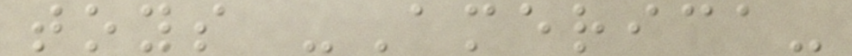toys -America-
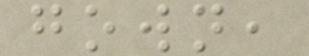gown,
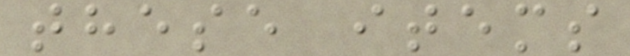these items
